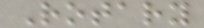Rotary
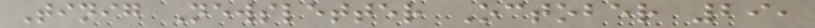Tinig Newsletter October 29,
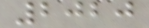2020
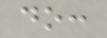do:
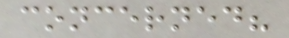concerned?
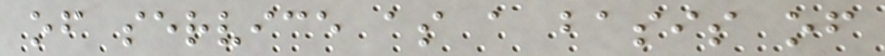of service as a basis of
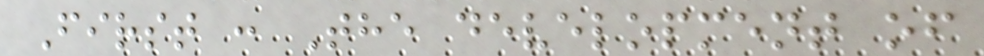First : The development of
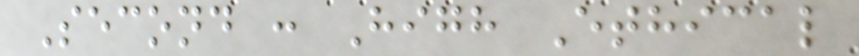Second : High Ethical
